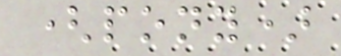(pony)
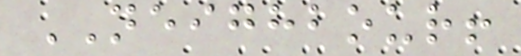NEIGHBOUR!
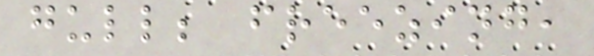gull; freezing,
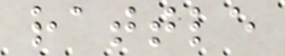rattle
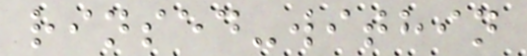rinsed-within
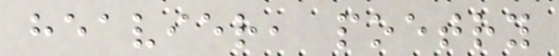heavier, poetry
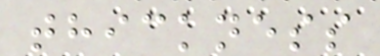thickness
